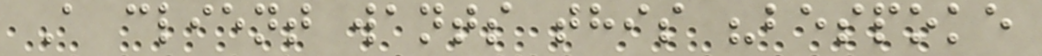A client wants this "bespoke
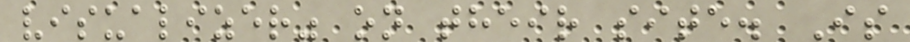visualizer" on their site. Is
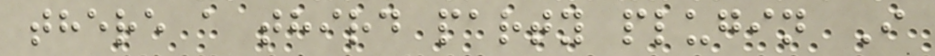there a third party plugin I
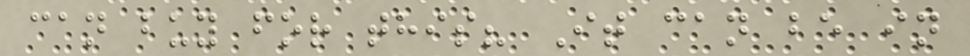can buy for this? It can be in
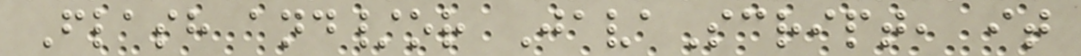Flash and/or JavaScript, it
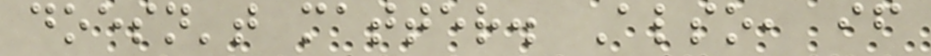doesn't matter. Also, if
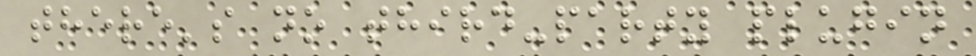there's no third-party plugin
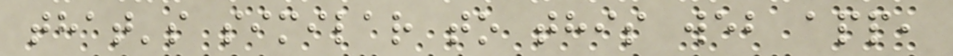that's similar to this web app,
